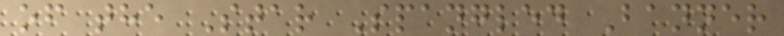of the Star Spangled Banner
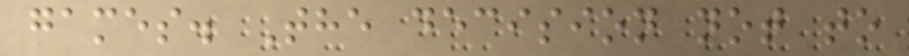games. The decision not to
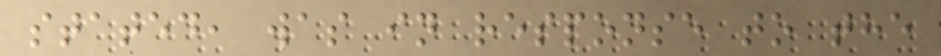stated, was in response to the
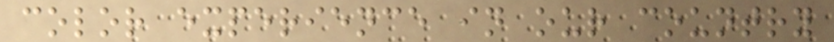color experience in our country
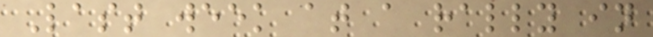Last week at a rally in
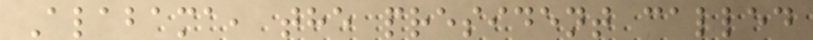Alabama, the president called
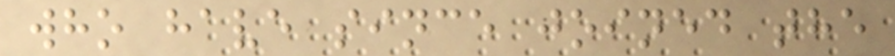who have since joined the
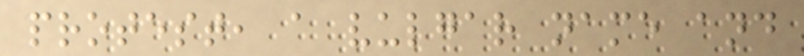protest, a vulgar name and
